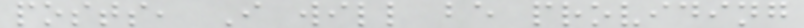posts, I will be providing
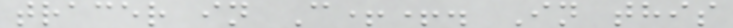tracer in C++. In this
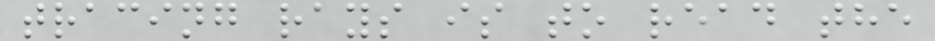tracing rays is to read the
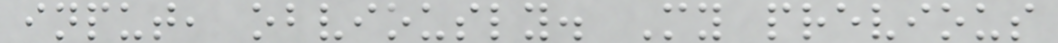input, obviously. My previous
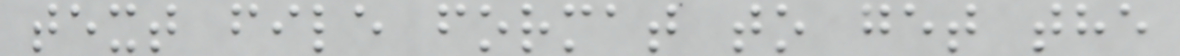text file format to get the
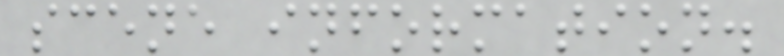scene information.
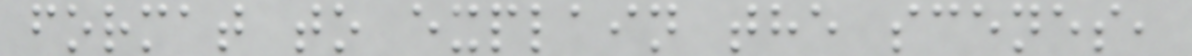format to explain the scenes,
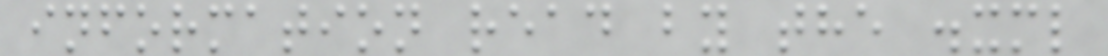information read by the .xml
